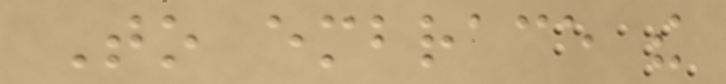To embrace the
